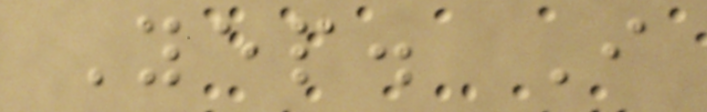Yep. I
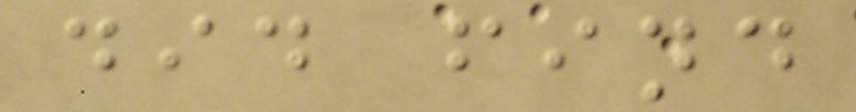did find
